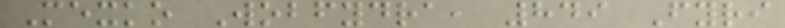Mexko Wobfydra, 849 Fyri
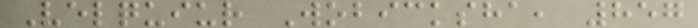Velquiur Wobicksha, 857
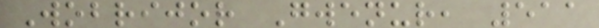Wobrijor Gwenur, 511
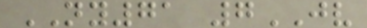NY71 7JV
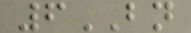6BN
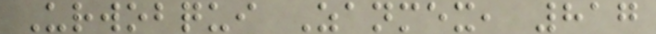Urwobqui Zanmex, 817
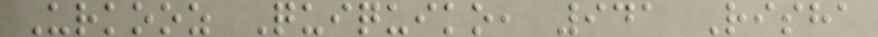Urkooz Quiquiko, 941 Risha
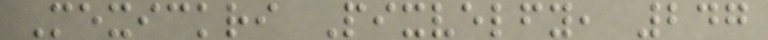Mexickri Pixvelfy, 247
